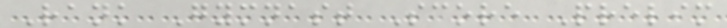Rank Gymnast Score Prelim
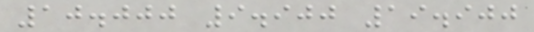10.000 9.900 19.900
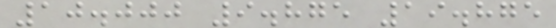10.000 9.875 19.875
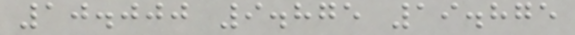10.000 9.875 19.875
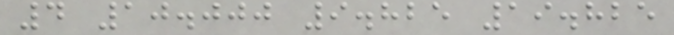4 10.000 9.825 19.825
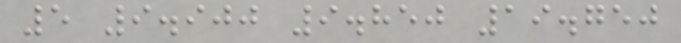5 9.900 9.850 19.750
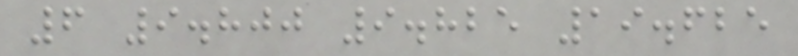6 9.800 9.825 19.625
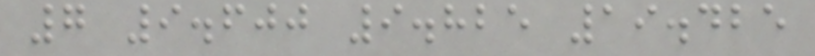7 9.600 9.825 19.425
